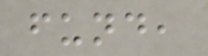fund,
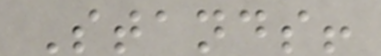Stands!
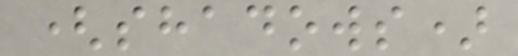(shadows)
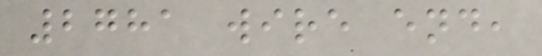2781 wire end,
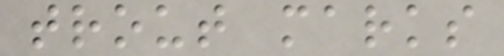trout marks
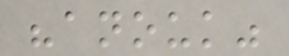"anouk"
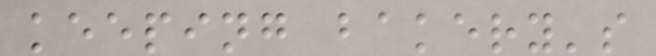keeping bakery's
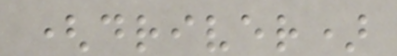(driver)
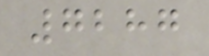7287
